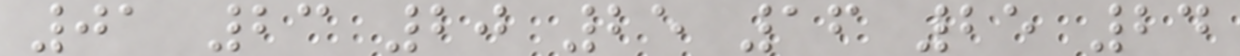01 23 20 25 16 25 24
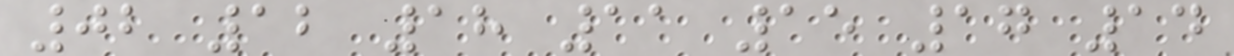02 12 18 11 15 17 14
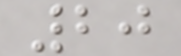20
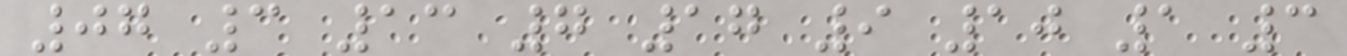07 3 13 7 17 9 10 1 3
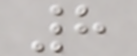8
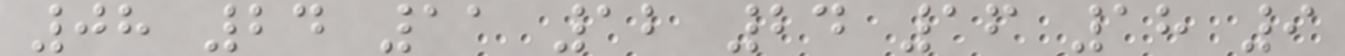08 24 11 12 24 16 18 9
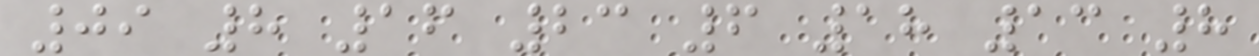09 8 16 23 6 18 13 8
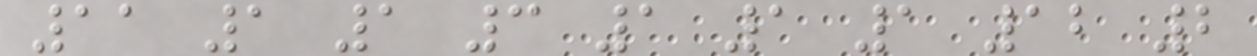11 1 1 3 1 1 1 12 2
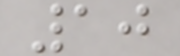10
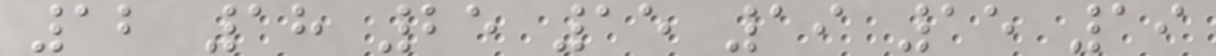12 18 25 15 19 15 19
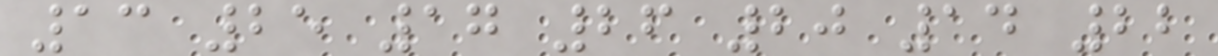13 25 17 26 20 14 22
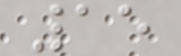15
